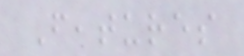Features
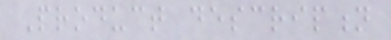Product description
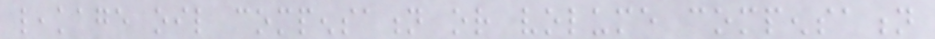leakage oil compensation or volume compensation
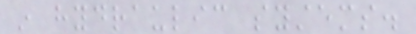in hydraulic systems.
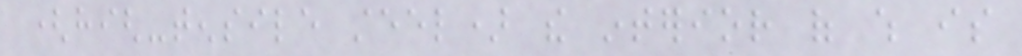(high-tensile steel) the interior of which is
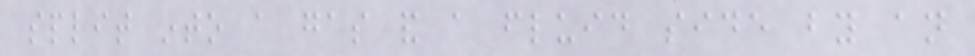split into a gas and a fluid side by an
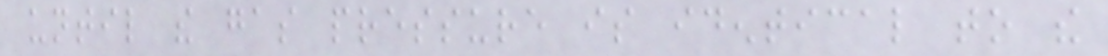until the gas pressure is identical to the
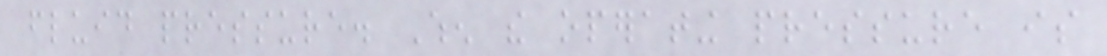fluid pressure. When the operating pressure is
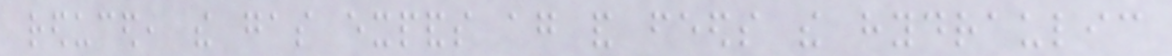reduced, the gas expands again and feeds the hydraulic
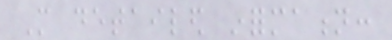More detailed information:
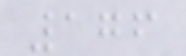176
